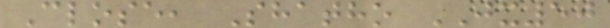Close, Shatho JX50
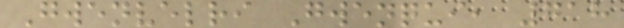Gwenvelri Gwenqui, 718
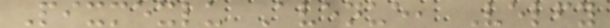Pixmexlu Avenue, Velfy
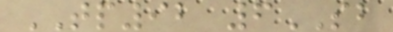TP92 6SB
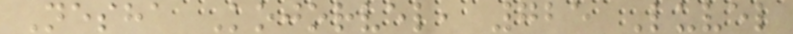Nesha Kojorvel, 725 Luvel
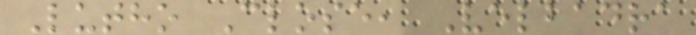Lutho Close, Velbadra
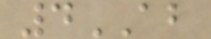4AB
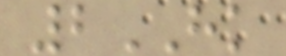2HK
